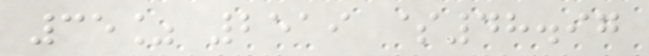35% 2519 $48.97
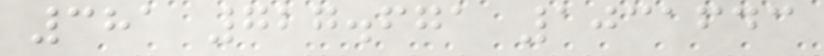381 727.671 1031643
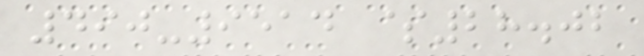490-9514 $28.02
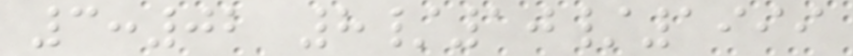3:02 8/10/1999
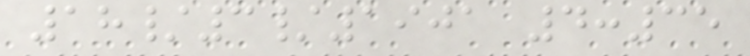18/3/1901 4:35
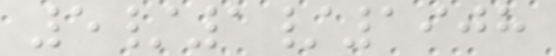5/1/1908
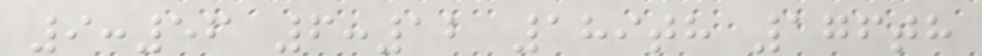9:56 6:12 189th 176th
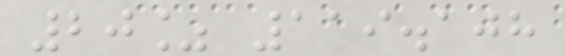20% 119.108
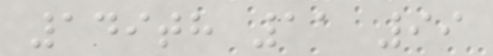149th 11 99
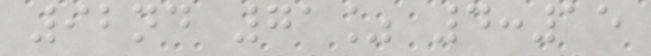92nd 71% 4:15
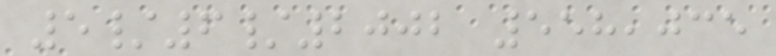5/6/2002 558,035
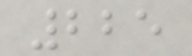225
